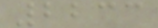2233
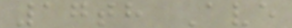17th Ave
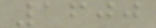1600
